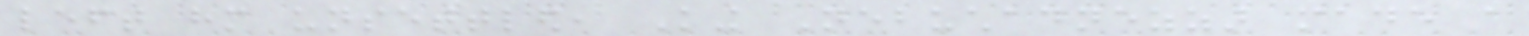left him unsettled, King Nebuchadnezzar made a
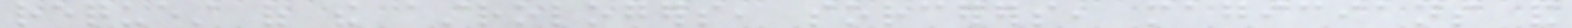request of the astrologers, sorcerers, magicians and
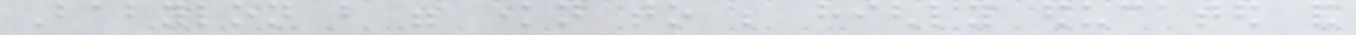Babylon but were known to be highly educated and
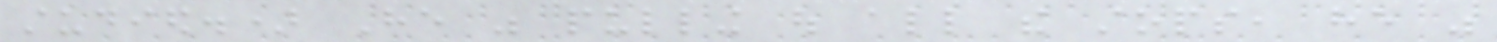studied.) He was pulling out all the stops, he was
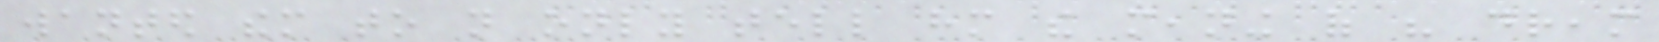wanted them to not only tell him the meaning of his dream
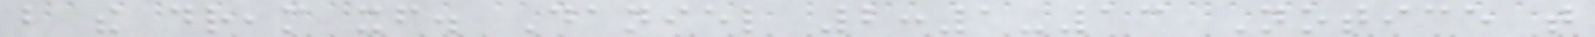but the dream itself. Daniel 2:1-13 Notice that
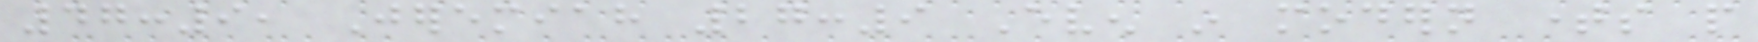47:9, Jeremiah 27:9 Even in modern times people
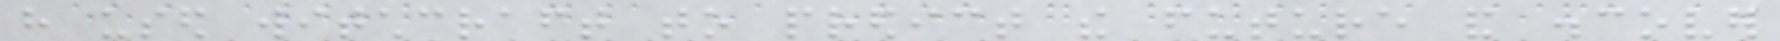have used witchcraft to predict the future and discover
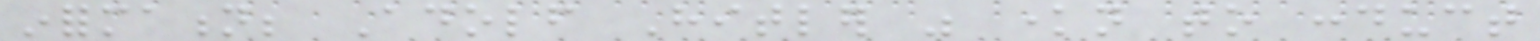information; Adolf Hitler was known to conduct
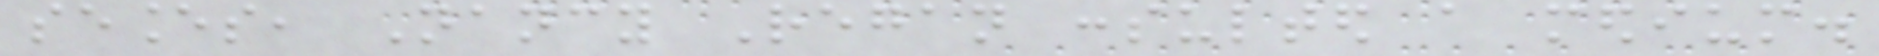seances, Nancy Regan consulted a medium.
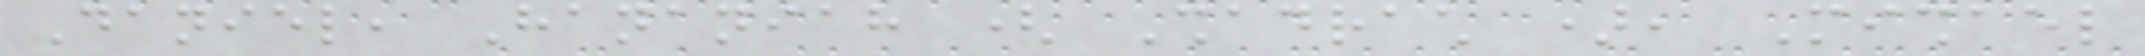Daniel, Hananiah ( Shadrach ), Mishael
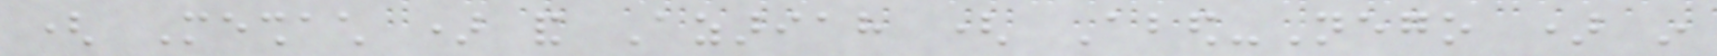( Meshach ) and Azariah ( Abed-Nego ) in
